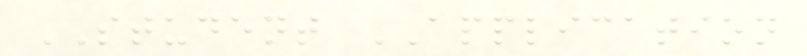STUDENT APPLICATION
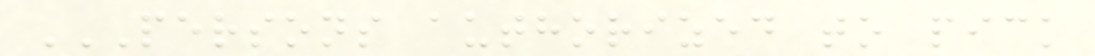PERSONS AUTHORIZED TO PICK
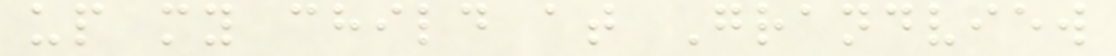up my child at Grandview
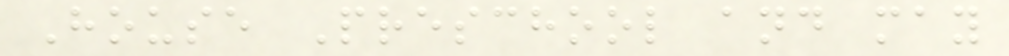House Preschool and may
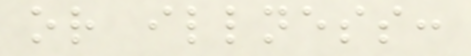or illness:
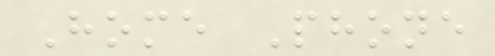Home Phone
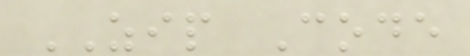ZIP Code
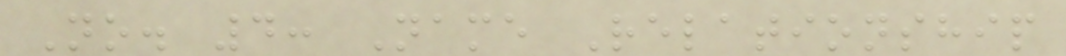No. 4: Name Relationship
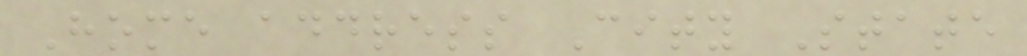Home address City State
